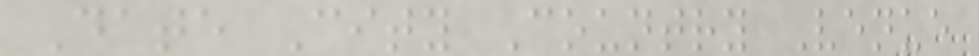Date City Country Venue
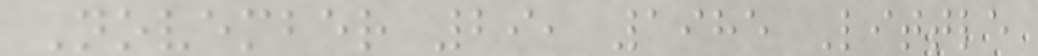November 29, 1985 Little
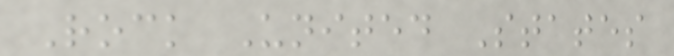Rock United States
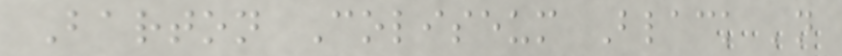Barton Coliseum Black 'n
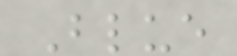Blue
